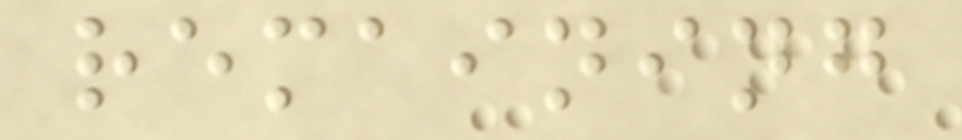remaining
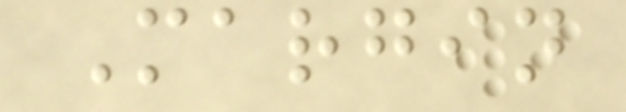Margin
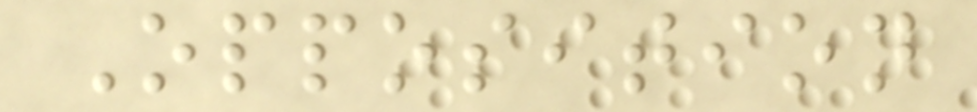Opposition
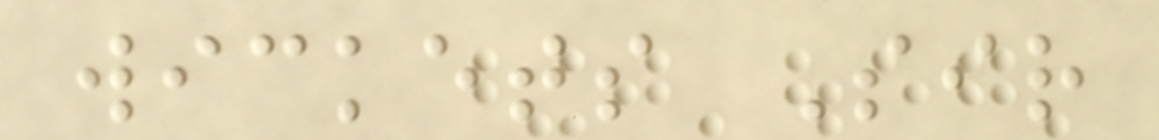wickets Sir
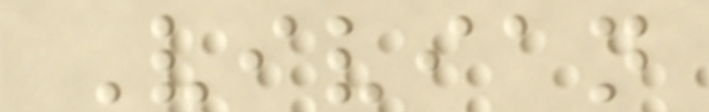Vivian
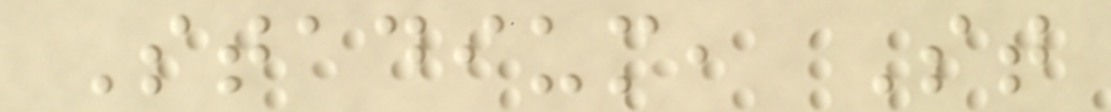Stadium, St
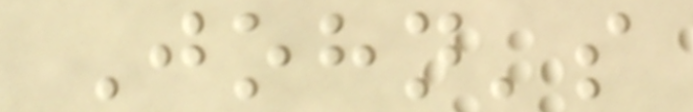John's
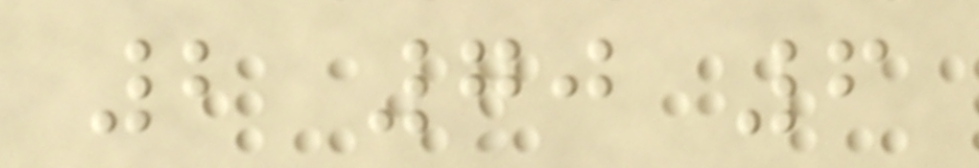2 70 6
